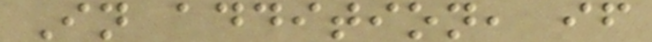In addition, if
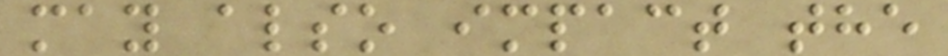may also impact the
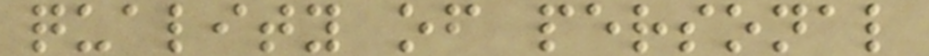quality of personal
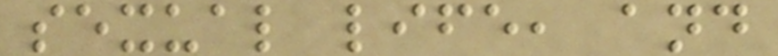sexual life, and
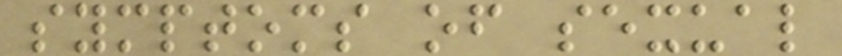symptoms of sexual
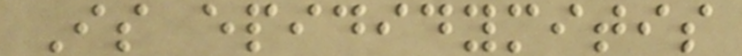Is epididymitis
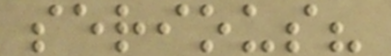serious?
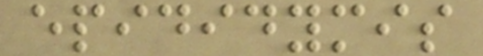epididymis
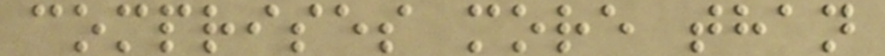comprises more than
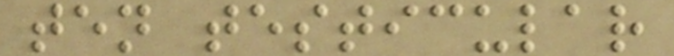ten testicular
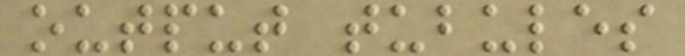output tubules
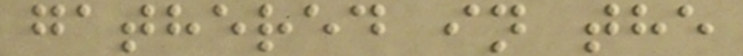gathered in the
